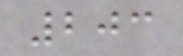203
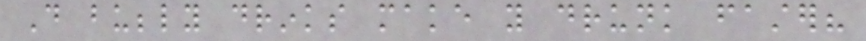Do bubbly drinks make you drunk faster?
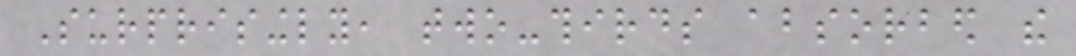Surprisingly, two-thirds absorbed the
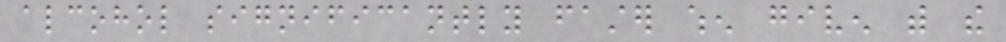alcohol significantly faster when given with the
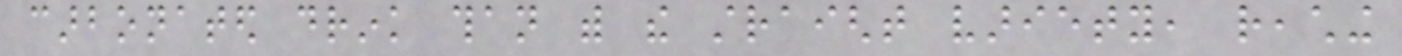carbonated drink than with the straight variety, reaching
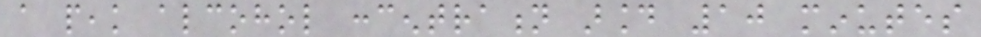a peak alcohol concentration around 10 minutes
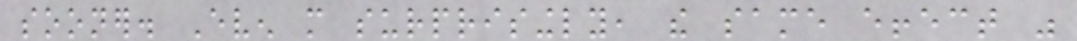sooner. Even more surprisingly, the same effect was
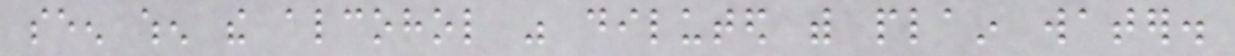seen when the alcohol was diluted with plain water.
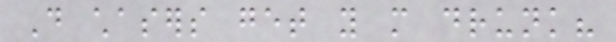Do chasers get you more drunk?
